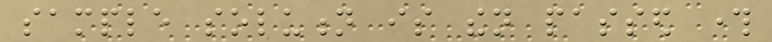sample solution is then passed through
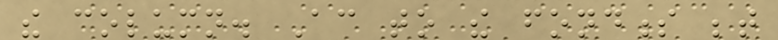the column. According to the fondness between
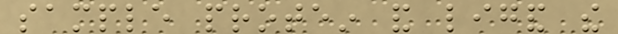sample protein and ligand the
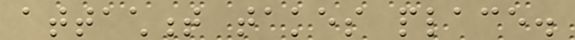attachment takes place.
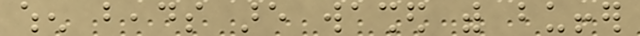when beads are washed with buffer
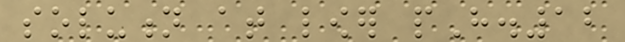solution at lower pH.12
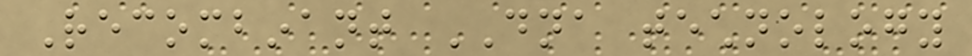Recombinant DNA technology
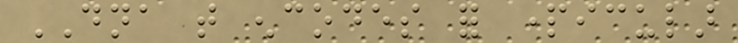DNA that encodes for particular
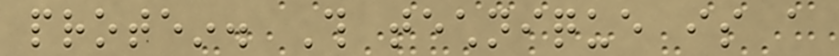protein. This technique is a
